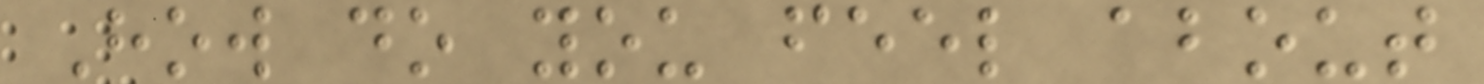How do you feel about
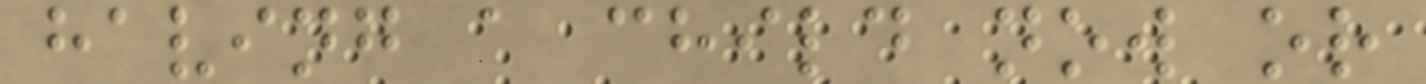having a child now or
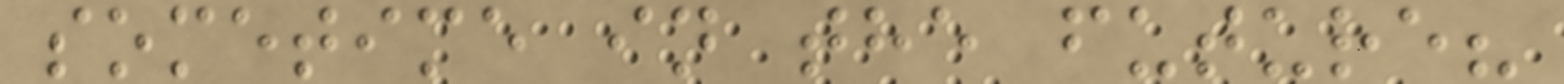sometime in the future?
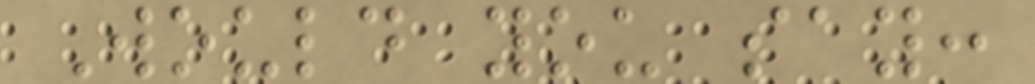Would you say:
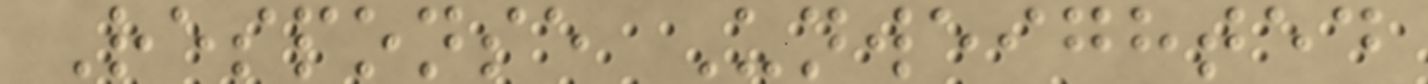Response Unweighted
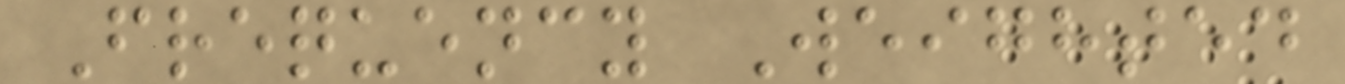Frequency Weighted
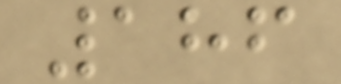186
